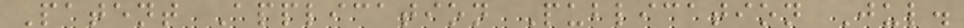Patent Application Publication Jul.
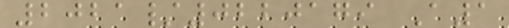2021/0220179 A1
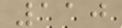110
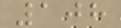108
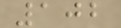102
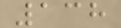138
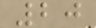20
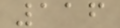116
